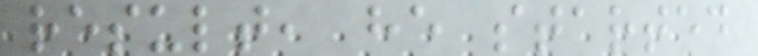result, he started
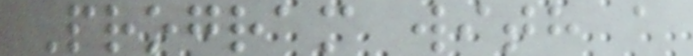Program with a
